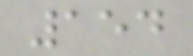154
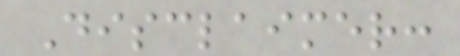Disclaimer:
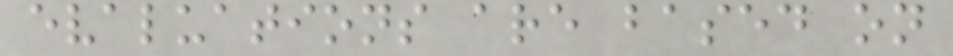evaluations are based on
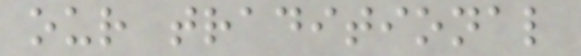our traditional
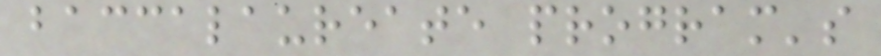baccalaureate program's
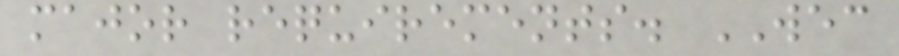major requirements. WEC
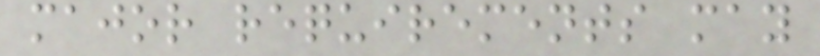major requirements may
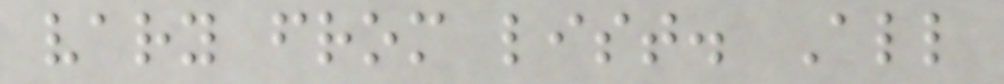vary from list. All
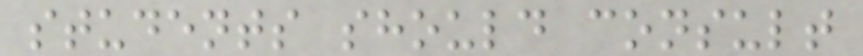students should consult
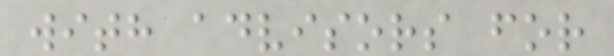with advisors for
